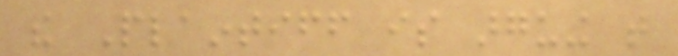the Plaintiff is arguing that
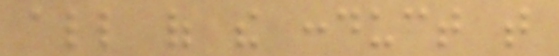all of the conduct that
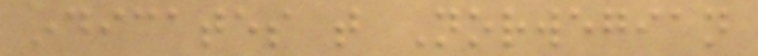indicates that Norwegian
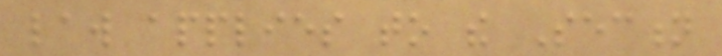law applies to the Section
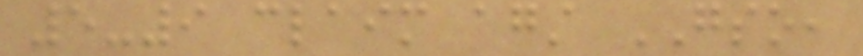5-9 claim against GSO,
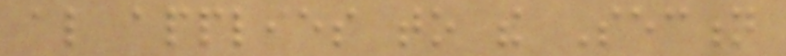also applies to the Section
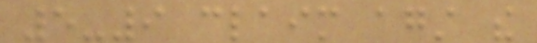5-9 claim against the
